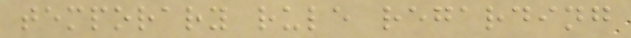temporary rule regarding
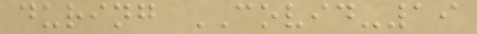during COVID-19
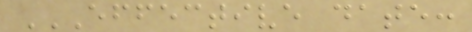EFFECTIVE DATE:
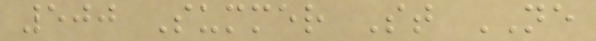500 Summer St NE
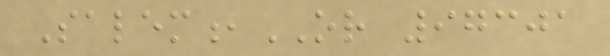Salem,OR 97301
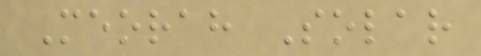Meorah Solar
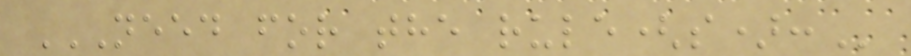NEED FOR THE RULE(S):
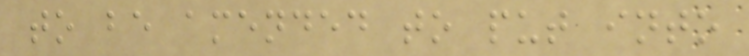to be amended to put into
